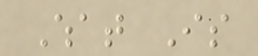What Is
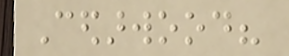Cedarwood?
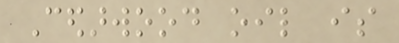Cedarwood oil is
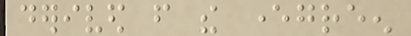derived from the evergreen
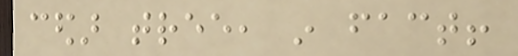cedar tree, in fact!
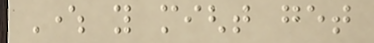Where you might get
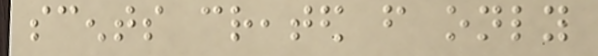scents created from only
